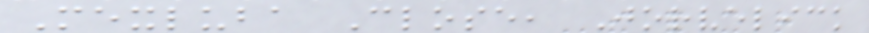Mexluba Close, Jorvelick
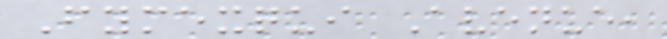Fymexqui Avenue,
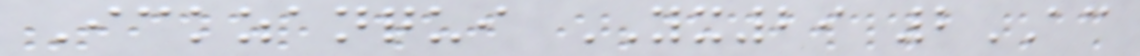Ickzanqui YX29 2AC
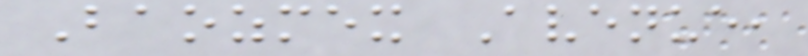Baozmex Avenue,
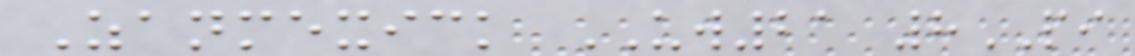Zanmexick UW21 8PI
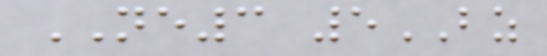NE3 5BZ
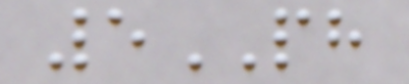5PH
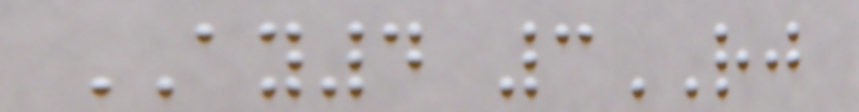AY4 3RJ
